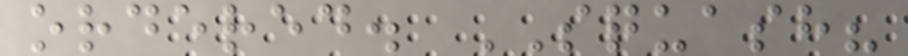ordered. SQUASH?
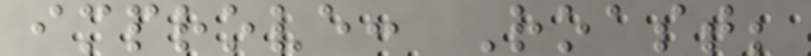improve: Roast;
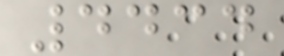4434
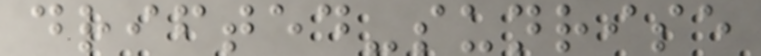drifted-sunrise
